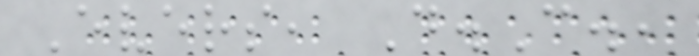Evers, D.C.,
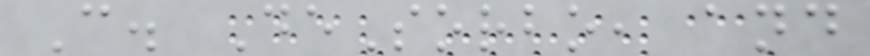C. DeSorbo, and
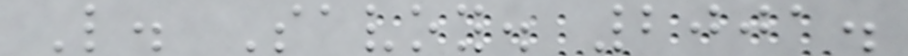L. Savoy. 2001.
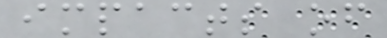impacts of
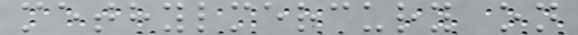methylmercury on
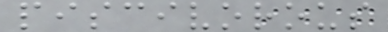piscivorous
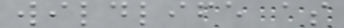wildlife as
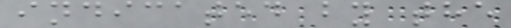indicated by the
